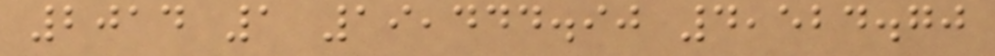2014 1 19,444.90 4,524.70
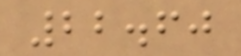22.60
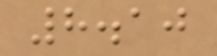8.10
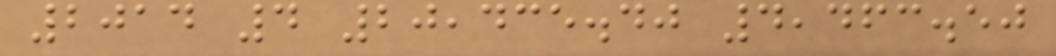2014 4 20,435.40 4,463.50
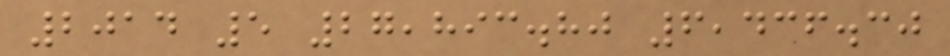2014 5 27,893.80 6,436.30
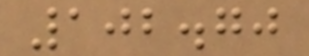102.70
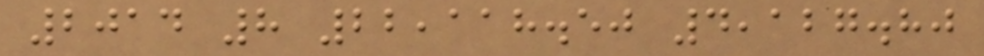2014 8 22,118.50 4,127.80
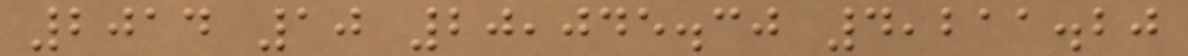2014 10 20,045.30 4,211.20
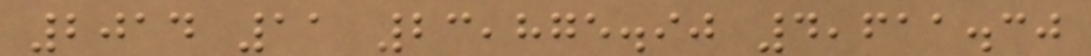2014 11 23,875.90 4,611.30
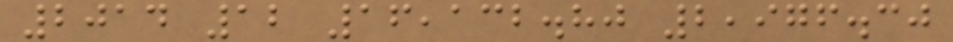2014 12 16,132.80 2,976.30
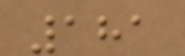181
